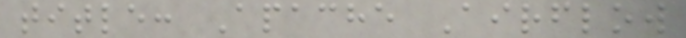title: Apache Airflow
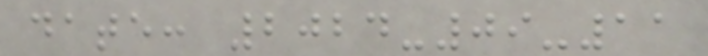date: 2024-09-11
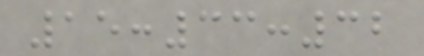15:33:32
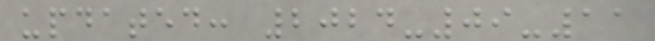updated: 2024-09-11
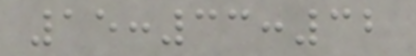15:33:32
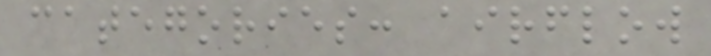categories: airflow
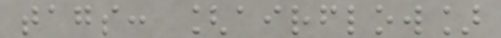tags: [airflow]
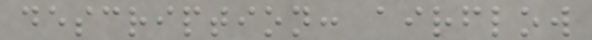description: airflow
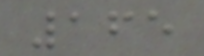165
